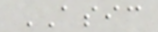ASIC
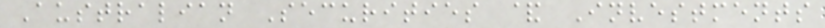Australian Securities & Investments
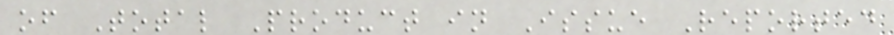of Total Product in Issue Reported
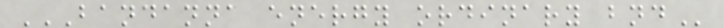BANDANNA ENERGY ORDINARY BND
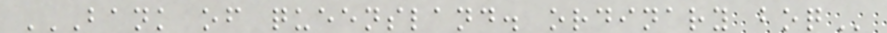BANK OF QUEENSLAND. ORDINARY BOQ
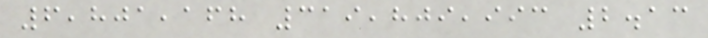6,801,168 319,809,993 2.13
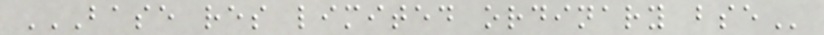BASE RES LIMITED ORDINARY BSE
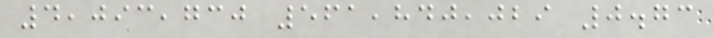4,093,730 561,840,029 0.73
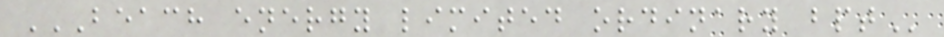BEACH ENERGY LIMITED ORDINARY BPT
